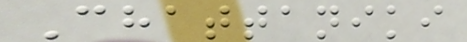Chattaniki
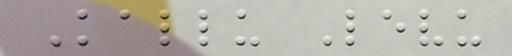Kallu Levu
